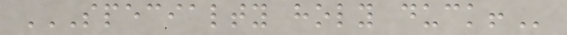SPECIALTY HOLY DUCK!
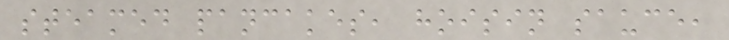steamed pancakes, hoisin sauce,
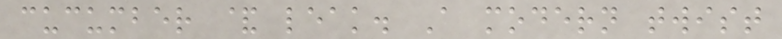cucumber & leak. A modern twist
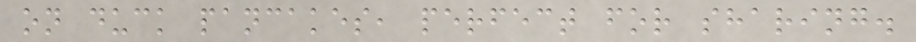on duck pancakes, perfect for sharing.
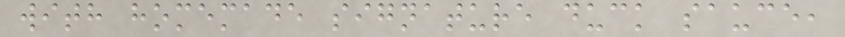with homemade signature duck sauce,
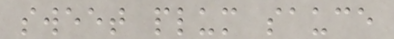sweet plum sauce
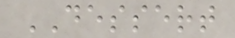DESSERT
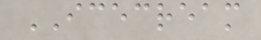ICECREAM
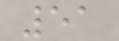51
